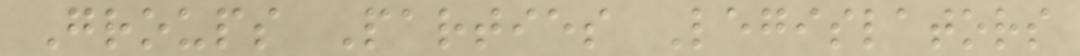Groups Parties Legislators
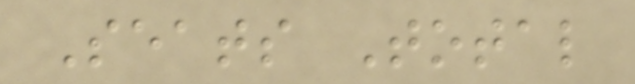Seats Total
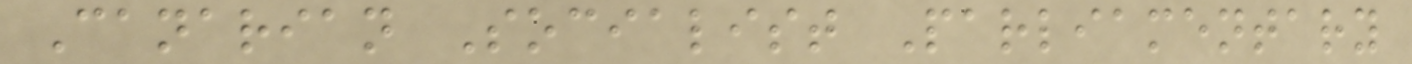Canarian Socialist Parliamentary
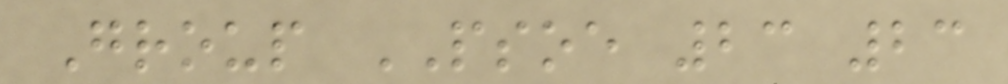Group PSOE 23 23
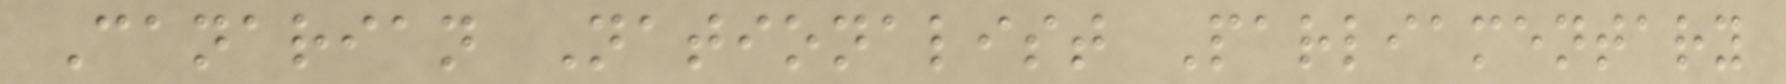Canarian Nationalist Parliamentary
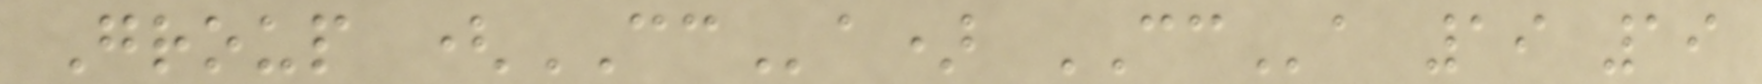Group (CCa) CCa 19 19
